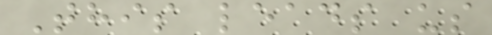This leads us
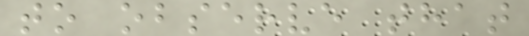to observe that
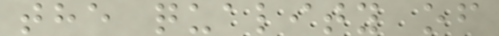the quality of
